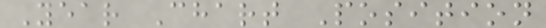Year Chart Position
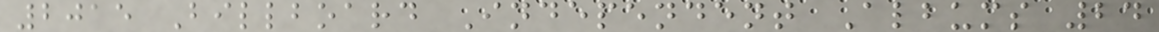2015 Billboard Independent Albums 24
